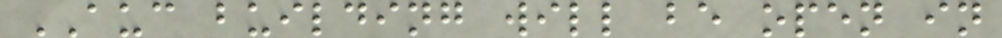AUC building will be open in
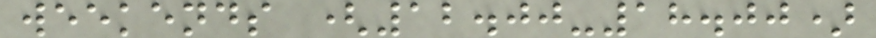weekends (12.00-18.00)
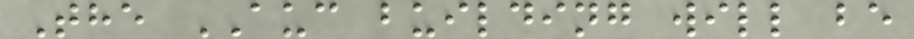The AUC building will be
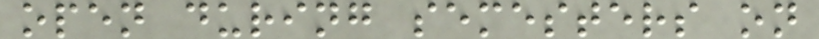open during semesters on
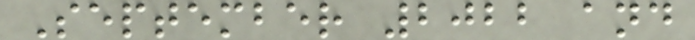September 2022 and
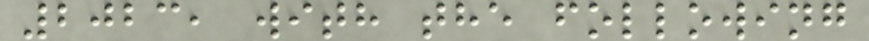2023, with the following
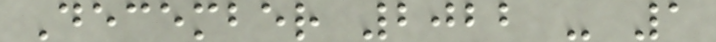December 2022 - 1
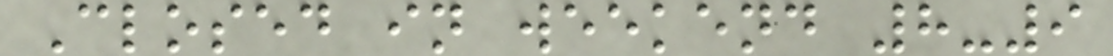Closed in weekend 8-9
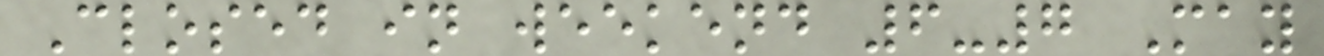Closed in weekend 6-7 May
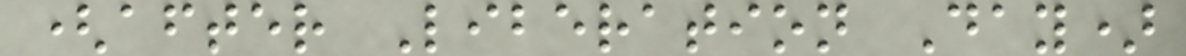(after Liberation Day)
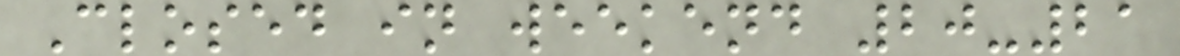Closed in weekend 20-21
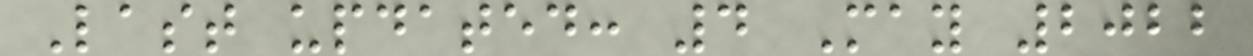Last updated: 4 May 2022
